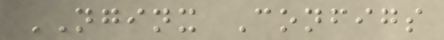NGINX Configs
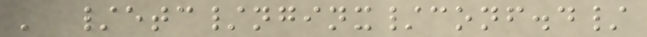' /etc/nginx/conf.d/
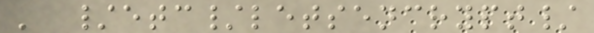' /etc/letsencrypt/
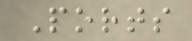Ports
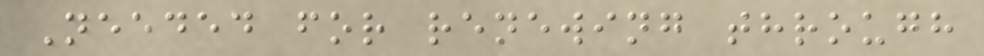Needed for renewing through
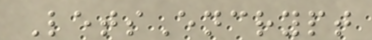LetsEncrypt
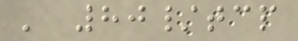' 80/tcp
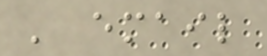' email
